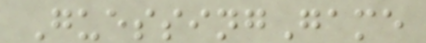GuessingGame
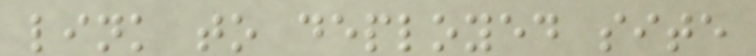link to deployed site
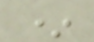*
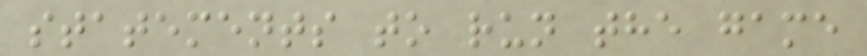statements to run the game
